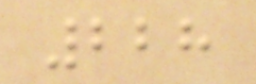228
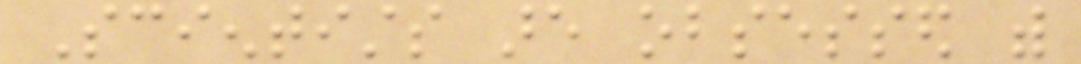Scientists are obsessed with
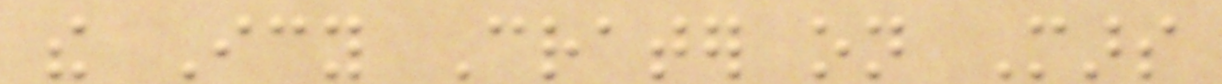the Icy Crater on Mars
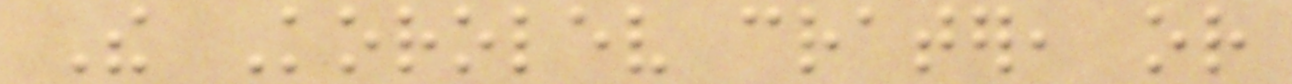The Korolev crater, or
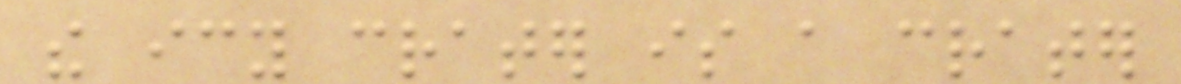the icy crater is a crater
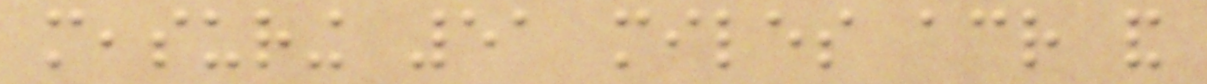measuring 51 miles across and
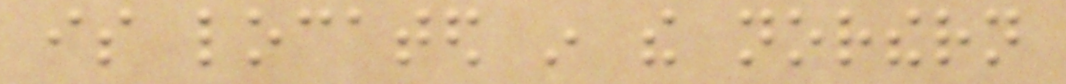is located in the northern
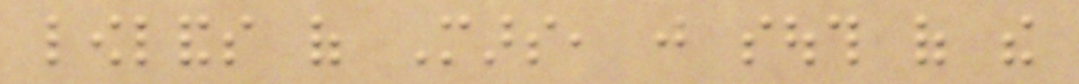lowlands of Mars, just south of the
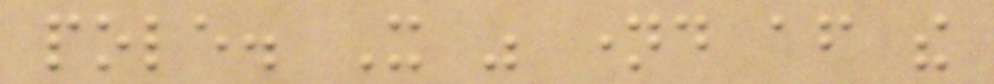pole. It was named after the
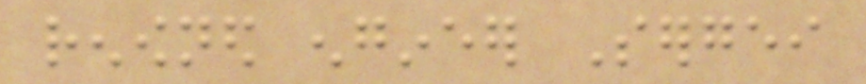renowned engineer Sergei
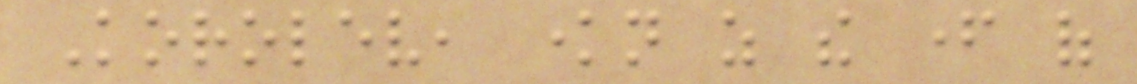Korolev, known as the father of
